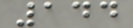144
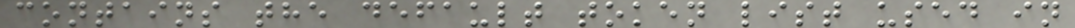contains the default token list used in
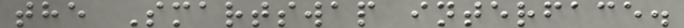the Smartswap interface.
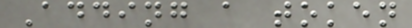Adding a token
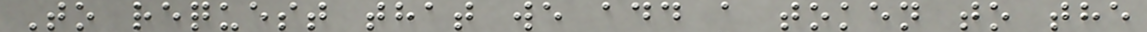To request that we add a token to the
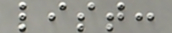list:
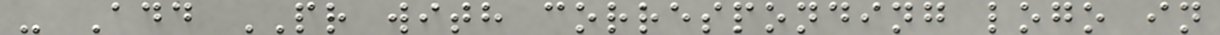- Add PR with corresponding logo in
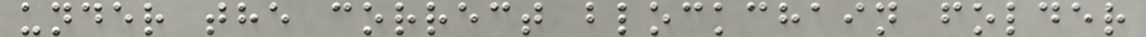under the correct blockchain folder
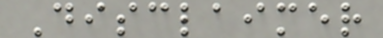Disclaimer
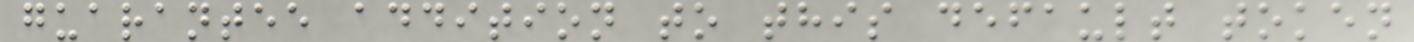guarantee addition to this default token
